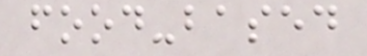food-based
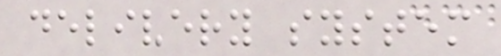delivery system
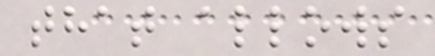that allows
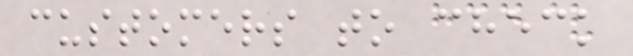customers to check
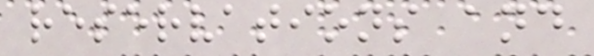reservations and
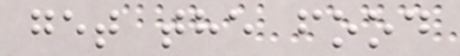get the food
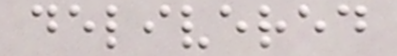delivered
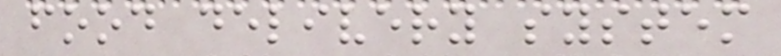food delivery system
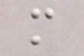m
